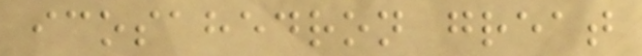icosahedron great
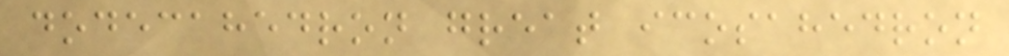dodecahedron great icosahedron
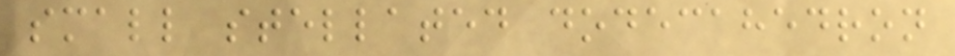small stellated dodecahedron
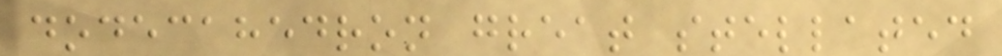dodecahedron great stellated
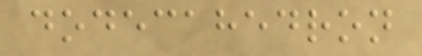dodecahedron
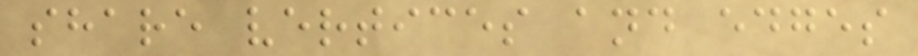share vertices and edges
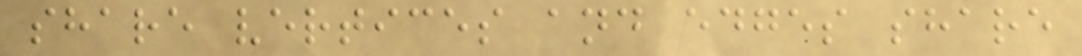share vertices and edges share
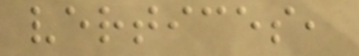vertices,
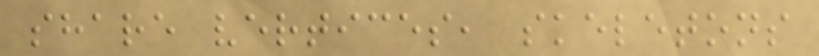share vertices, skeletons
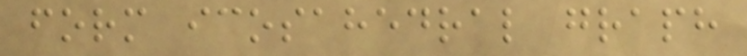form icosahedral graph
